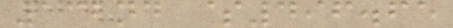132nd $496.65
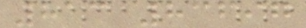813 83697
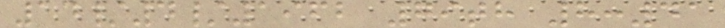14/4/1962 79th 8:41
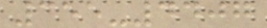355-4407
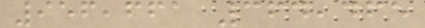956,661 364,465
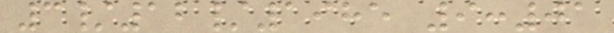3/12/1985 9:01
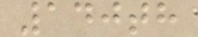140th
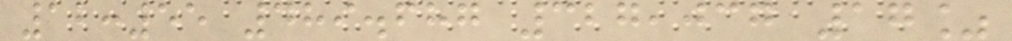12:55 489.687 327,037 17%
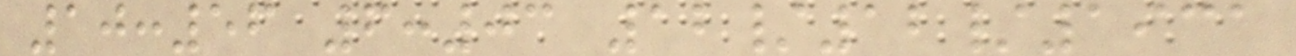10:56 6:03 12/12/1931
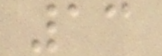13
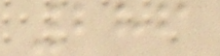286
